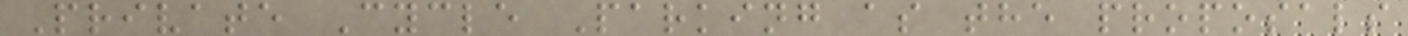Private Cycle Parking as the proposals
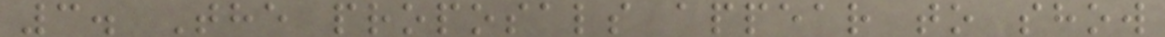3. The proposals appear to show
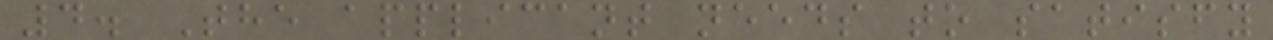4. The applicant needs to satisfy
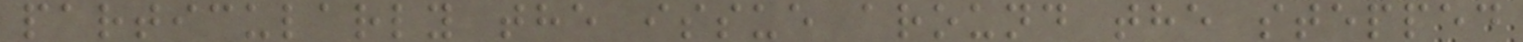particularly the issue around the stepped
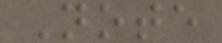Note
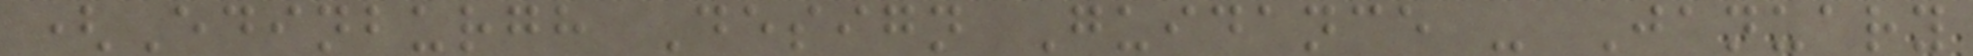(Edinburgh Design Guidance - January
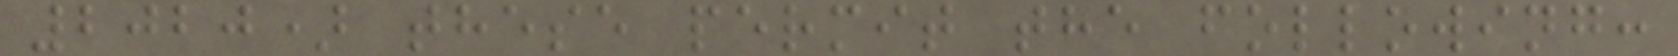2020) these permit the following:
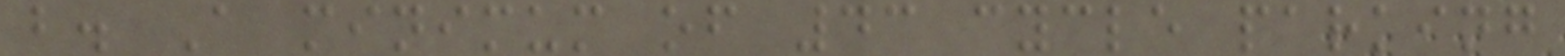b. A minimum of 43 cycle parking
